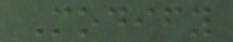Modify
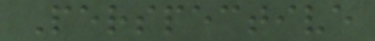Perspective
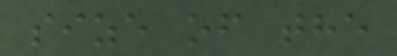size of the
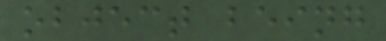object being
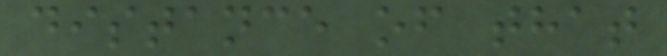distance of that
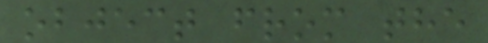object from the
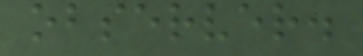observer.
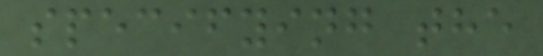specifying the
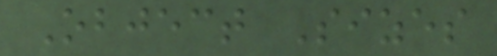Object Sizes
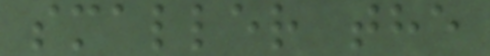smaller the
